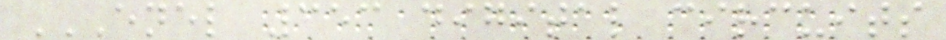ENEL 353 DIGITAL CIRCUITS
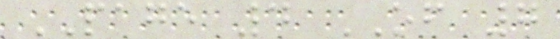PAGE 4 OF 7
